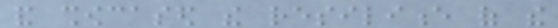and showcased the resilience of the
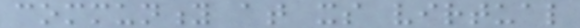community at its virtual
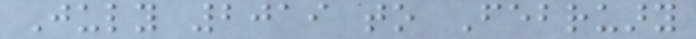July 2019 to February
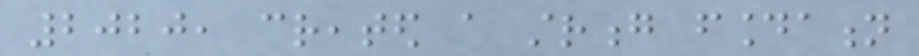2020, created a strong foundation
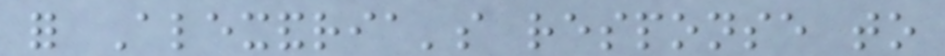for Alexandria's response to
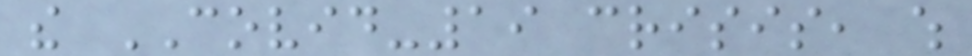the COVID-19 crisis, which
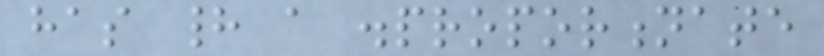has had a disproportionate
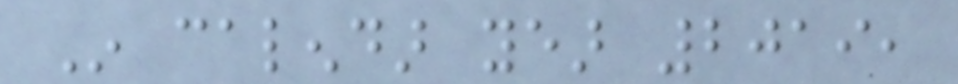In calendar year 2019,
